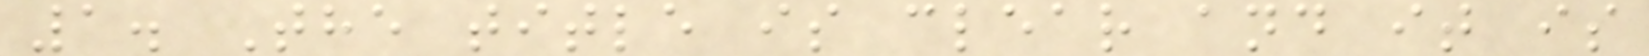1. The title is clear and it is
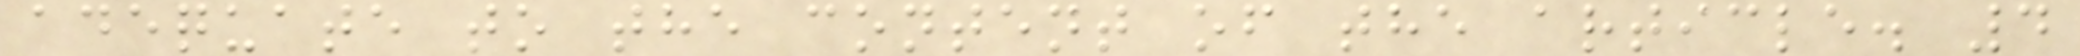adequate to the content of the article. 4
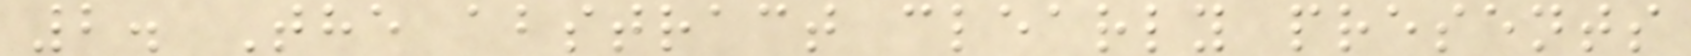2. The abstract clearly presents
